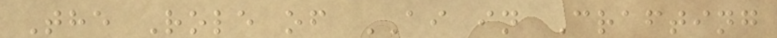The Role of AI in Crafting
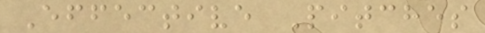Effective Pitches
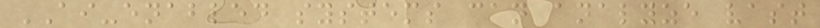AI-enabled systems can analyze vast
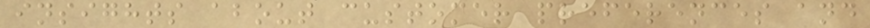insights about customer preferences and
